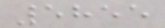5855
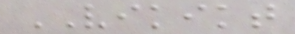VIKIKT
